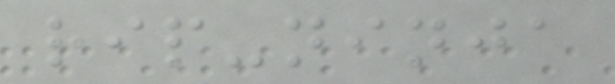rip-ninja
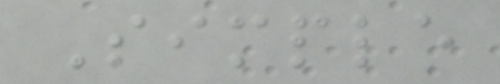Simple
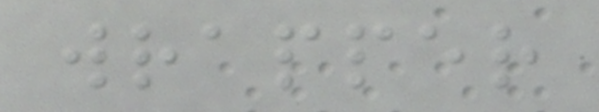wrapper
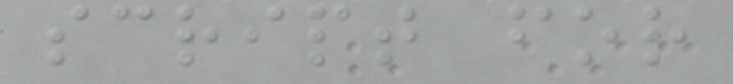script for
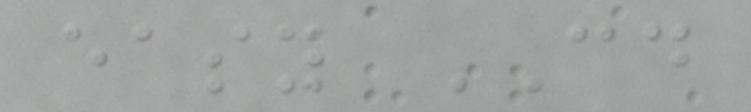easy CD
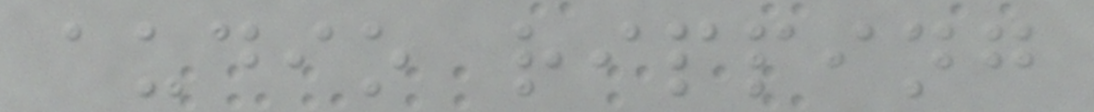audio ripping
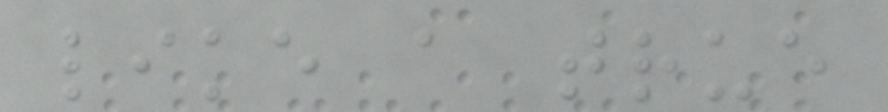like a true
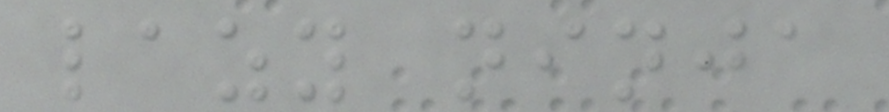lazy ninja
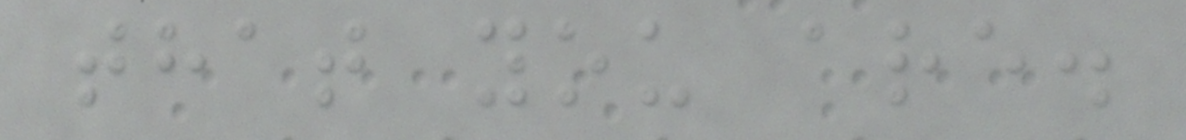that you are.
